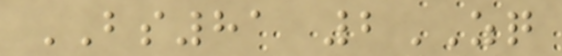BS81 2ZQ
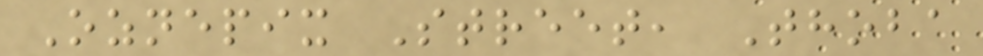Oznepix Street, Thoba
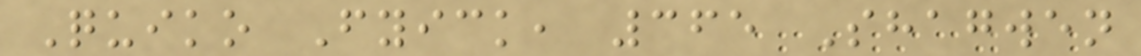Quiko Fyick, 365 Shagwen
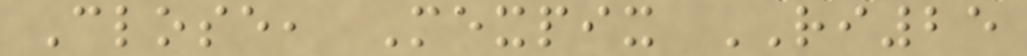Close, Mexpix RI25
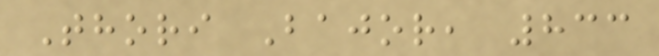Thori Bajor, 833
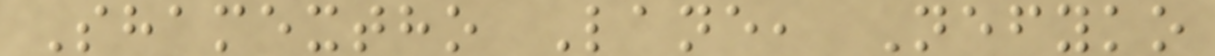Shamextho Lane, Nefyko
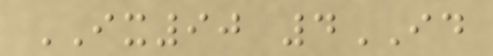IX90 4ID
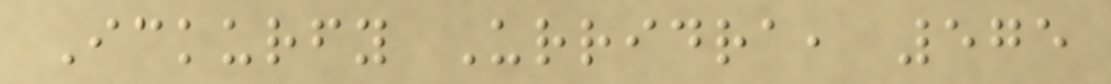Ickurfy Urridra, 575
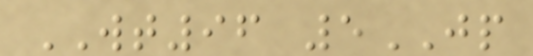WT96 5JP
